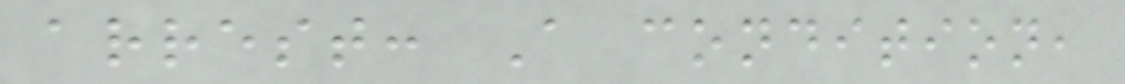arrest: A condition,
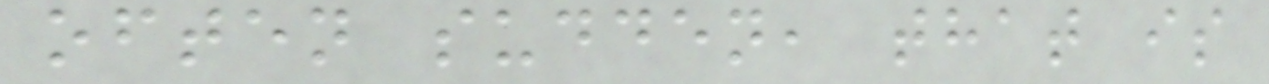often sudden, that is
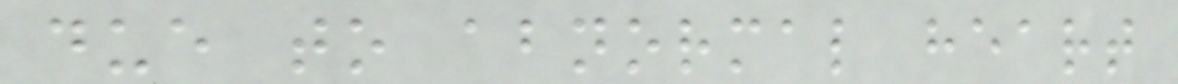due to abnormal heart
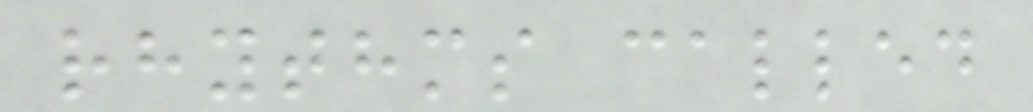rhythms called
